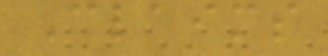Claims
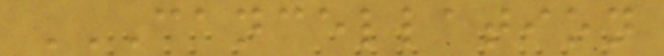CANCELLATION
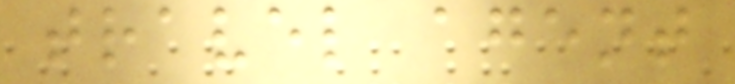travel agent
